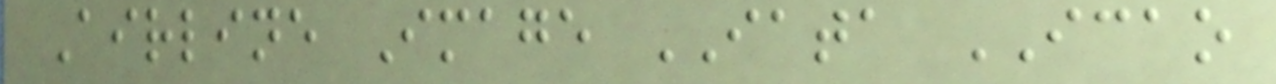Airline Image IATA ICAO
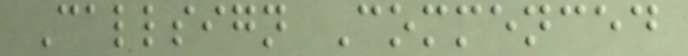Callsign Commenced
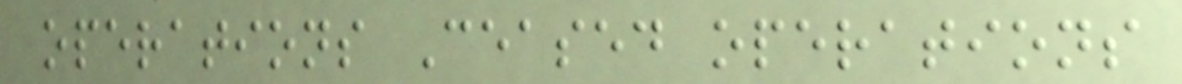operations Ceased operations
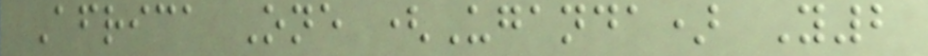Africa One (Uganda) Y2
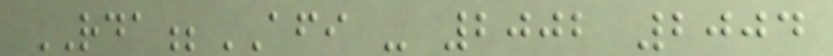RDA;AFI - 2002 2004
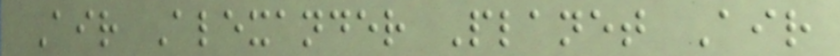Air Alexander Planet Air
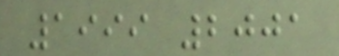1999 2001
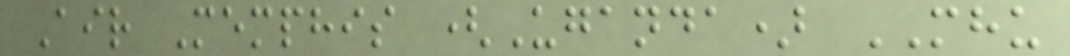Air Memphis (Uganda) MHU
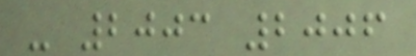- 2003 2006
